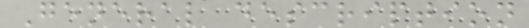General description
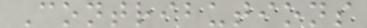Contributions
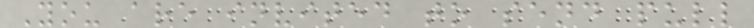You are invited to send pull
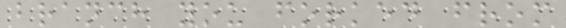branch you forked from
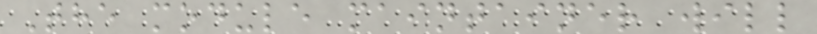The module maintainer will
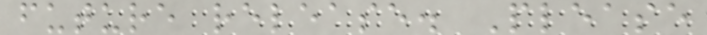future release. Please
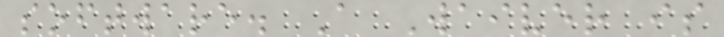software. A Waiver is
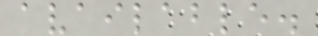available.
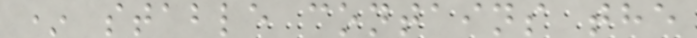* stable contains the
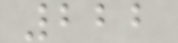222
